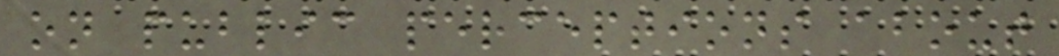on public perceptions about
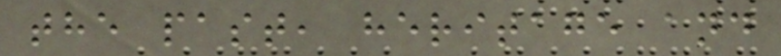the past, heritage and
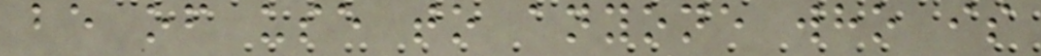be of use to anyone who is
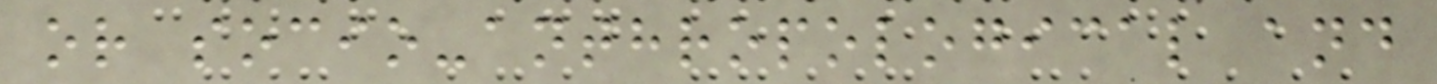or socio-anthropological and
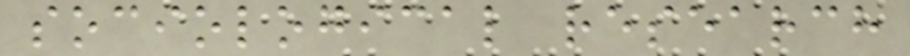sociological research
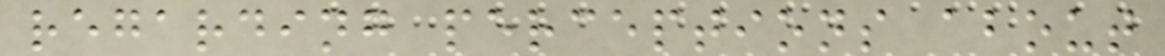regarding perceptions about
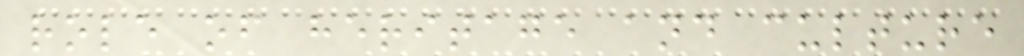role of heritage and culture
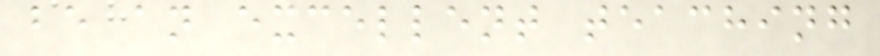be an excellent teaching
